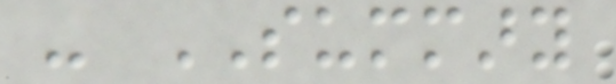- SUMMARY
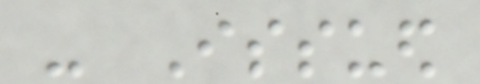- Issued
